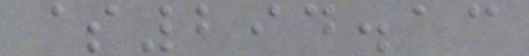$294.13
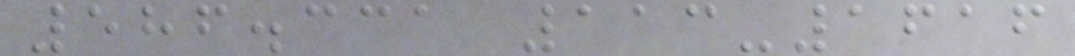586.331 113-1616
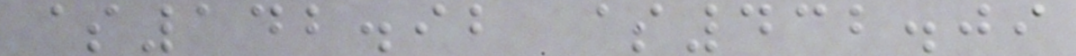$142.92 $432.09
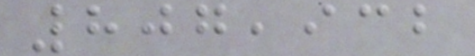807,932
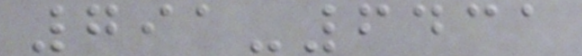791-6431
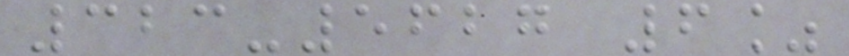323-5627 6%
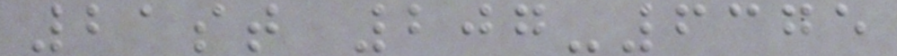21st 207-6375
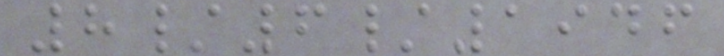8/6/1946
